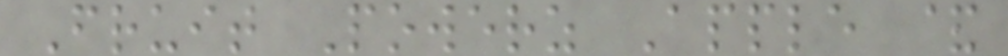Fruit Powerz Apple &
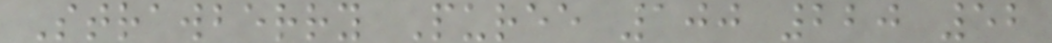Strawberry Puree 100 220 52
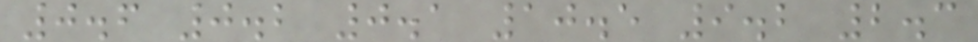0.6 0.2 0.1 10.5 9.2 2.3
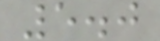5.0
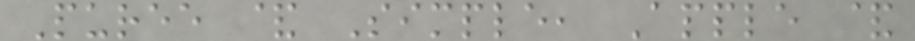Puree & Simple, Apple &
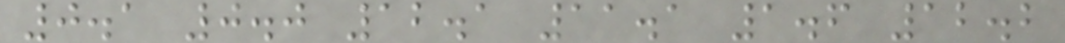0.1 0.0 12.1 11.1 1.6 12.2
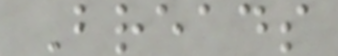Breads
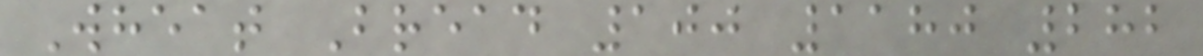Wheat Bread 100 1180 282
